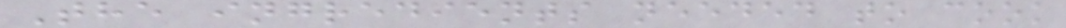The ingredients needed to cook
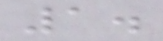1.
